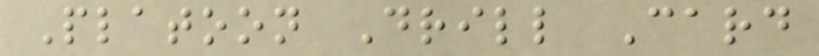Platoon Drill Card
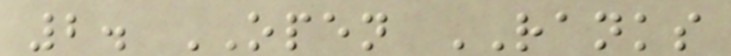2. OPEN RANKS
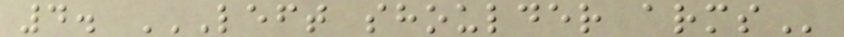4. LEFT SHOULDER ARMS
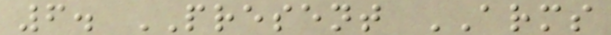6. PRESENT ARMS
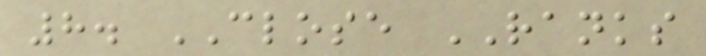8. CLOSE RANKS
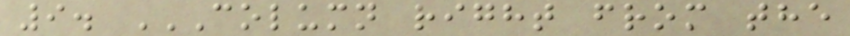9. COLUMN RIGHT FROM THE
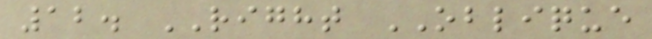12. RIGHT OBLIQUE
